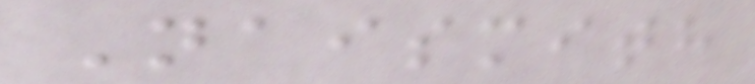Naismith
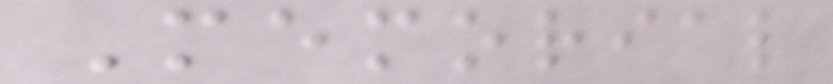Memorial
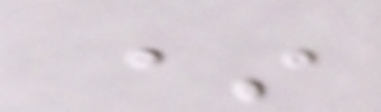*
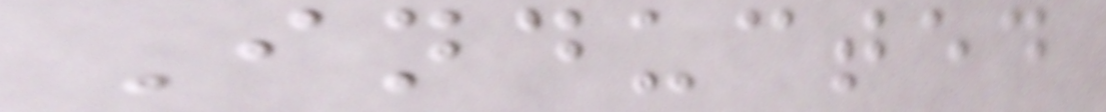Inducted
